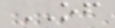OF
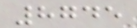8745
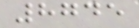8745
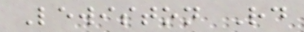Lewiston Rd
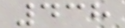438
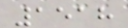1518
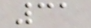31
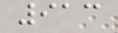913
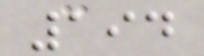194
